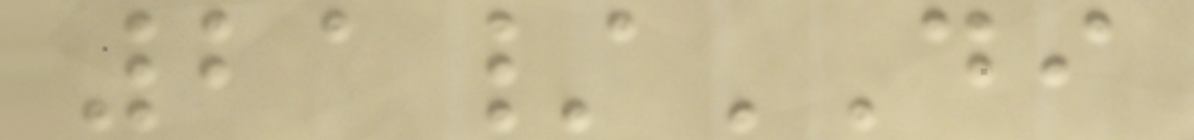21/DI
